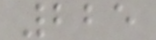225
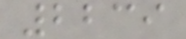2239
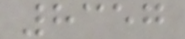8357
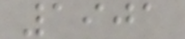1901
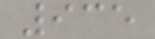935
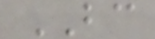BC
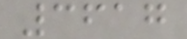3617
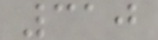310
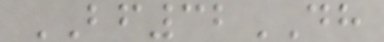BF32DH
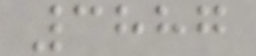3887
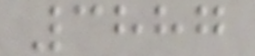3887
